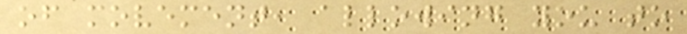of movement, allowing you to
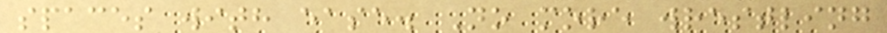spaces with ease. No more wrestling
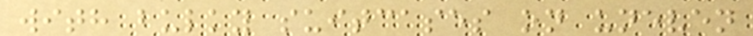with bulky suitcases on uneven
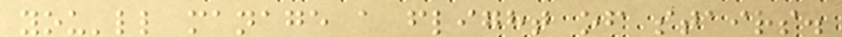you'll manage a flight of stairs.
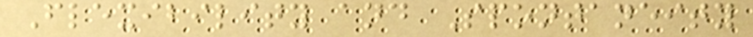Flexibility and Spontaneity
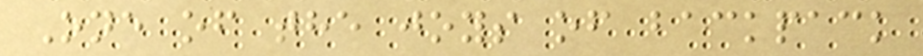One of the joys of backpack
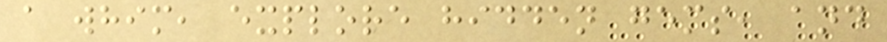a whim, explore hidden gems, and
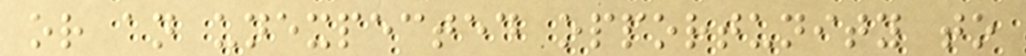or an unexpected opportunity to
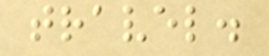travel.
